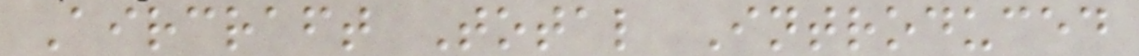Aircraft Total Introduced
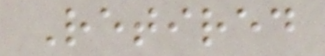Retired
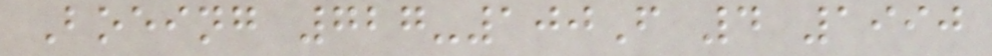Boeing 727-100F 4 1990
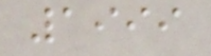1999
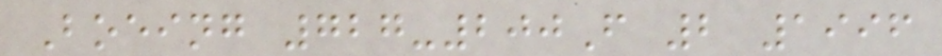Boeing 727-200F 2 1996
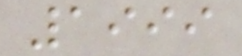1999
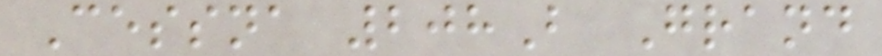Cessna 208B Grand
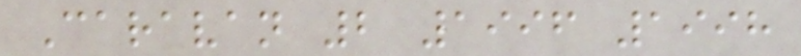Caravan 2 1996 1998
